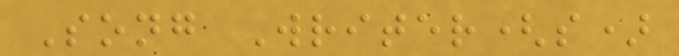Song Writer(s)
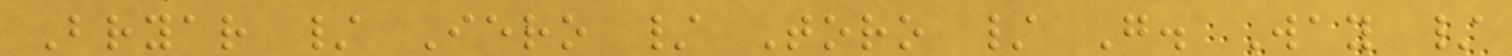Bryar / Iero / Toro / G. Way /
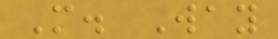M. Way
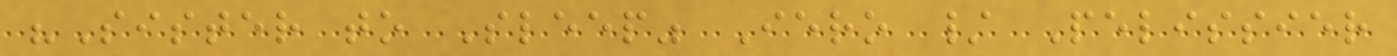"Sister to Sleep" Iero / Pelissier
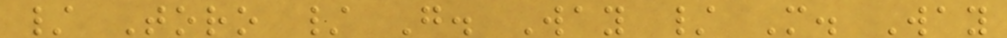/ Toro / G. Way / M. Way
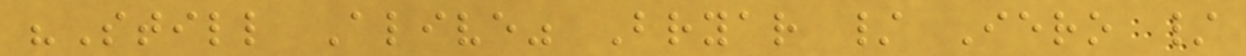"Still Alive" Bryar / Iero /
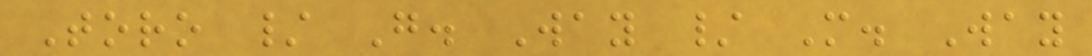Toro / G. Way / M. Way
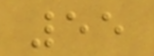55
